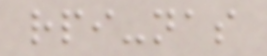rpi-nas
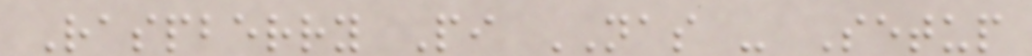Raspberry Pi NAS - Setup
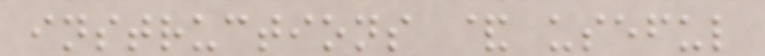instructions & useful
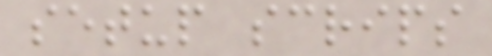setup scrips
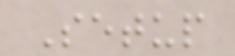Setup
